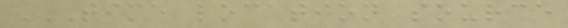TIME LOCATION SOURCE
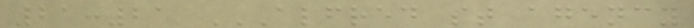21:21 ALFRED ST AGENCY
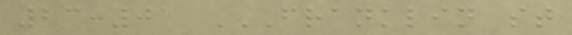23:01 FRANKLIN ST
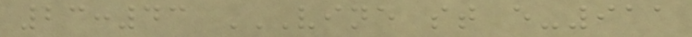23:43 VINE ST E-911
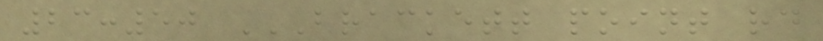23:50 BRACKETT POINT RD
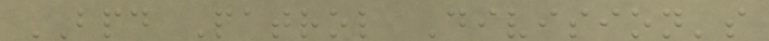BPD Patrol Division's
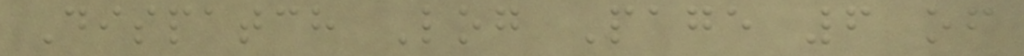Dispatch Log Page 6 of
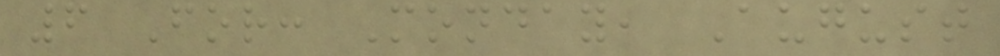6 For: Monday, August
